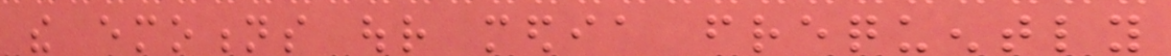the emotions our media frequently
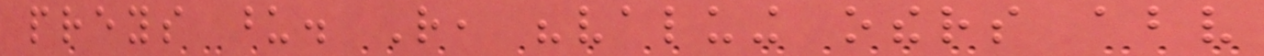preys upon. Rather, "valuing others above
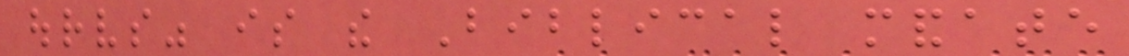ourselves" is the Biblical mandate
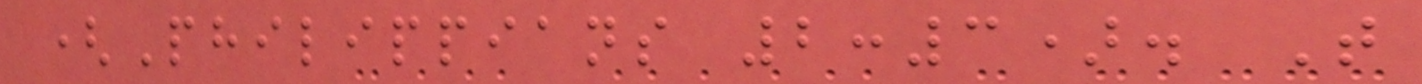(Philippians 2:3). That
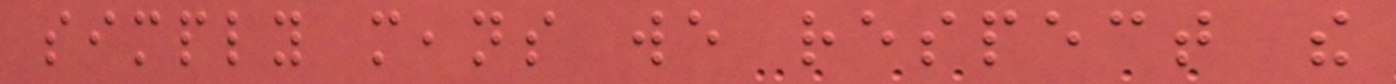simply means we respect the
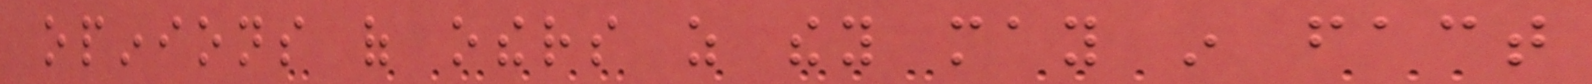opinions of others as they may in fact
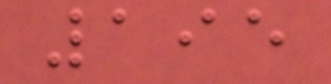195
